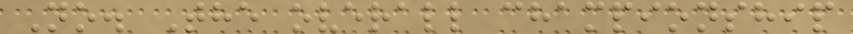No. The overall championship
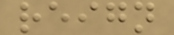reign
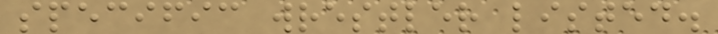specific wrestler listed.
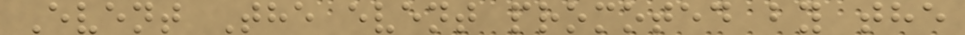Event The event promoted by the
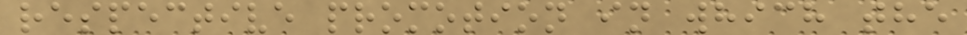respective promotion in which the
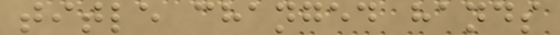title changed hands
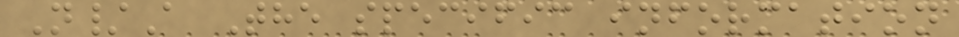N/A The specific information
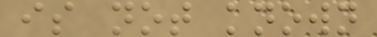is not known
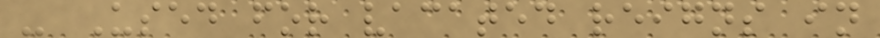- Used for vacated reigns in
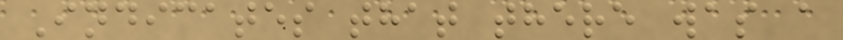Indicates that there was a
